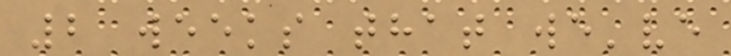2 weeks that we've
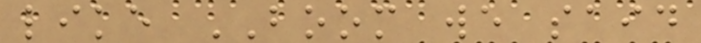like BOOM we said
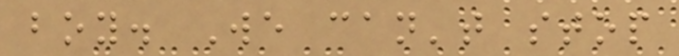boy. We can't stop
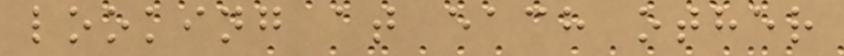looking at each other
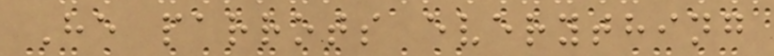He parrots everything
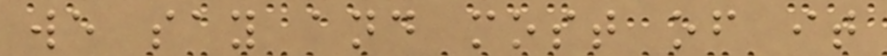we say and most of it
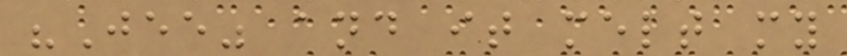"Jee" and it melt my
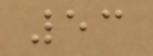53
